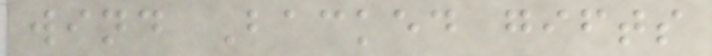wind Backed gifts
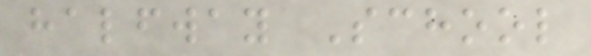halfway School
